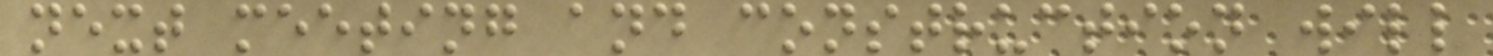next meeting and construction will
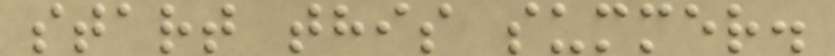start this summer.
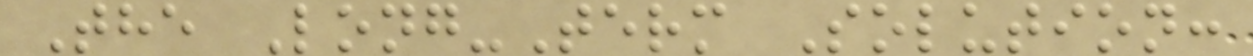The Long-Term Solution:
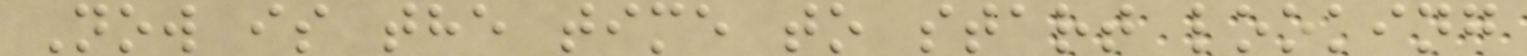Now is the time to start looking
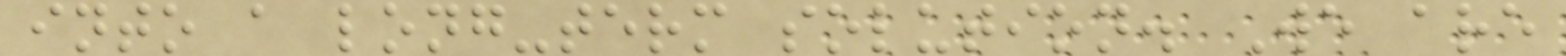into a long-term solution. We are
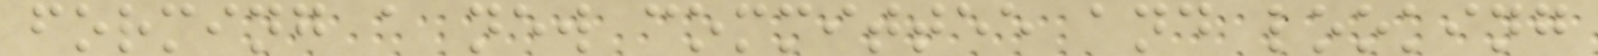forming a new committee and looking
